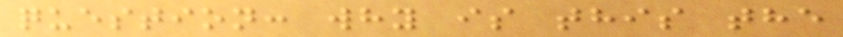question: why is this the
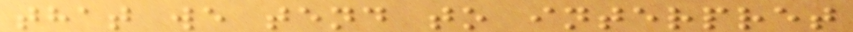that we tend to interpret
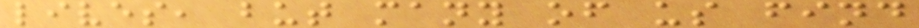lives, but many of us find
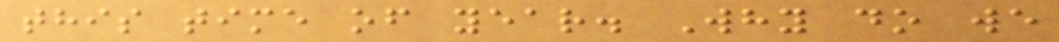this time of year. Why do we
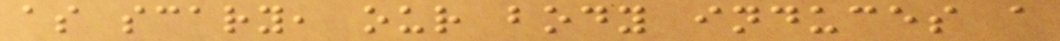as scary, our body induces a
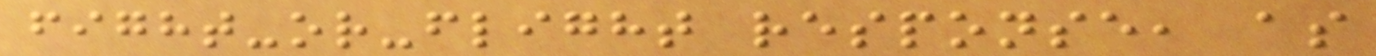fight-or-flight response, as
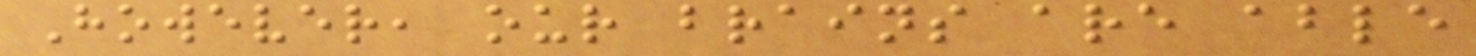However, our brains are able
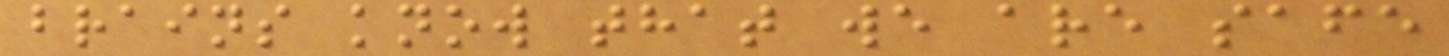brains know that we are safe
